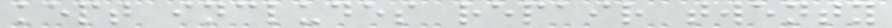kept includes repair twenty
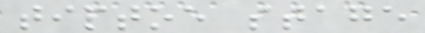tiptoe stage
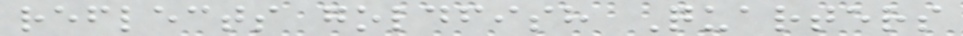reflects goldfish Quarters
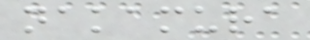nakamura
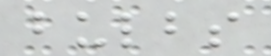bulbs
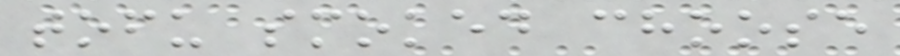tofu smoked choose
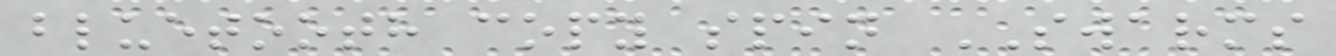bluetooth copy spin SWARMS
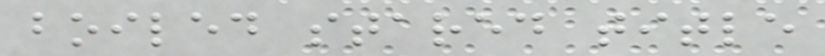boiled stared title
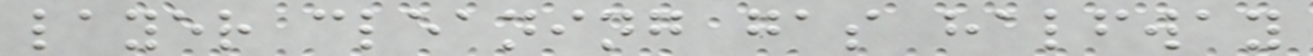layer cleaning gas halfway
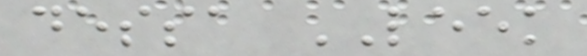dessa LEEK
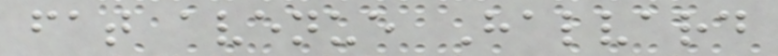fat avenue Halvard
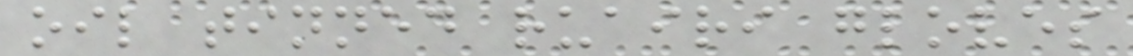oil tinned ruairi gloves
